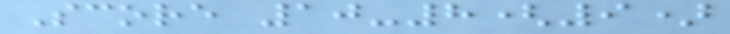Score 10-8(9)
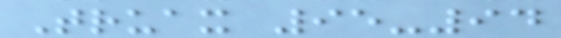Truax 95-94
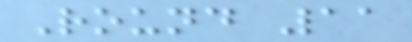Round 11
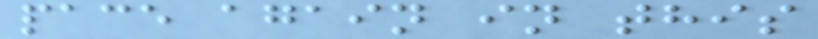pace again in this
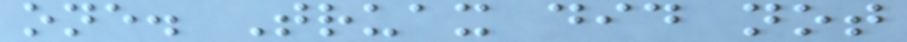one. Truax did not
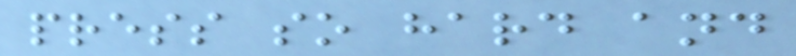press so hard and
